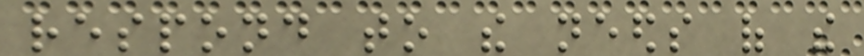respond to the needs of the
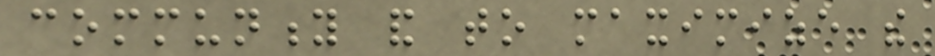community and to maximize the
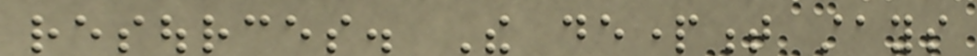resources. The department stays
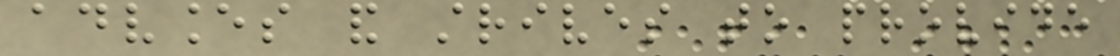advances and strives to provide
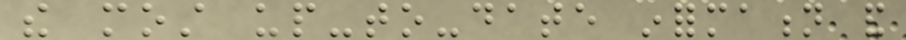the most up-to-date information and
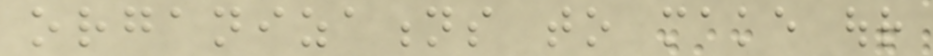organizations to make our
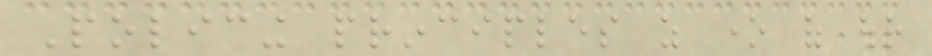Policing principles as one of our
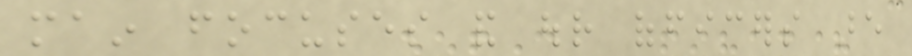main focuses and our officers are
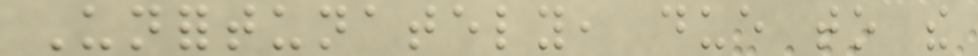Unfortunately, due to the
